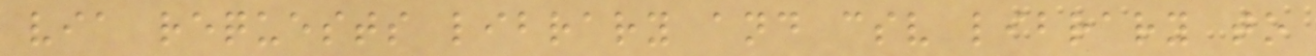via requests library and csv library to
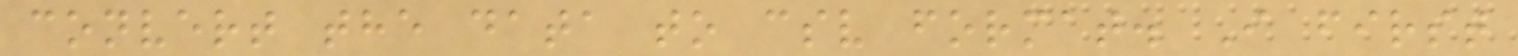convert the data to csv format. I first
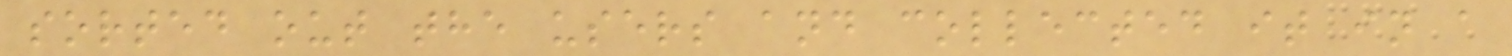sorted out the users and collected it in a
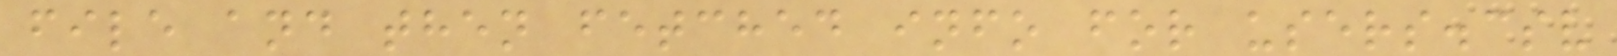file and then fetched info for users.csv
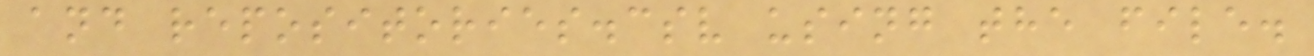and repositories.csv using the file.
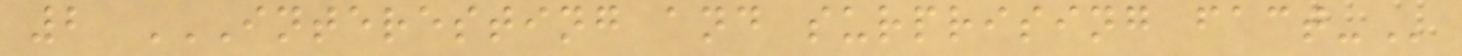2 INTERESTING AND SURPRISING FACT-
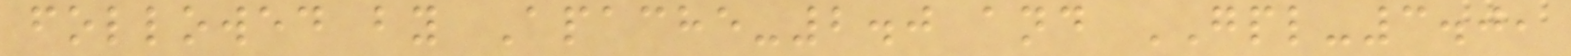followed by Apache-2.0 and GPL-3.0,
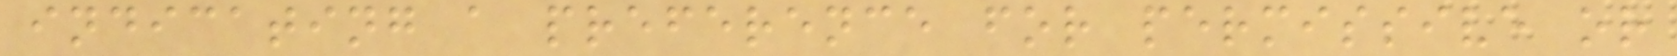indicating a preference for permissive or
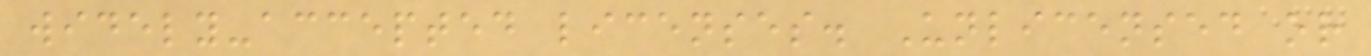widely-accepted licenses. Unlicensed or
